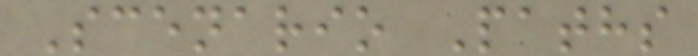Scenario Paths
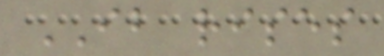IB rises
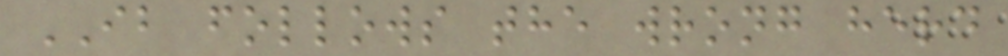IB follows the wrong herd
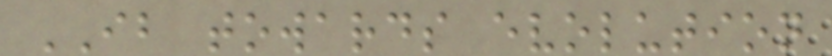IB towards evolution
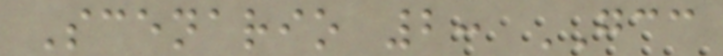Scenario 2: GCC
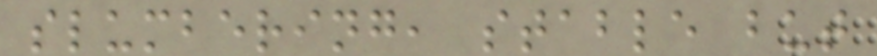slumbering, stable but
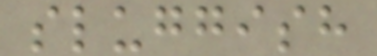sluggish
